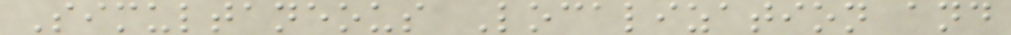Simultaneous Localization and
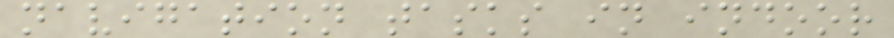navigation tasks in indoor
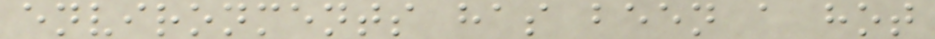environments has been a hot
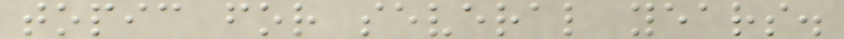topic for several years.
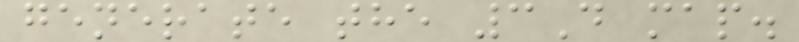generate the 3D map.
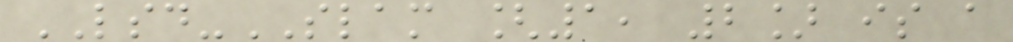LSD-SLAM [1, 2] is a
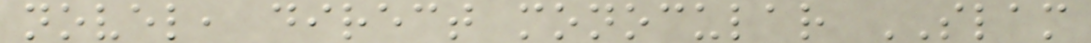novel, direct monocular SLAM
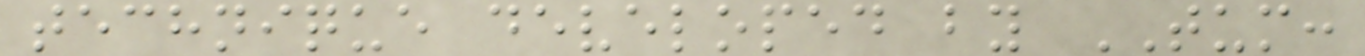technique developed by TUM:
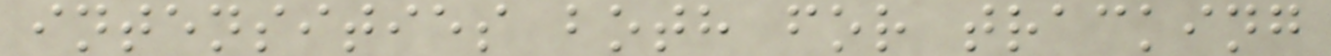intensities both for tracking
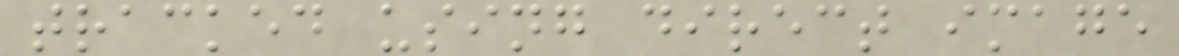tracked using direct image
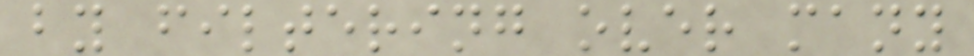by filtering over many
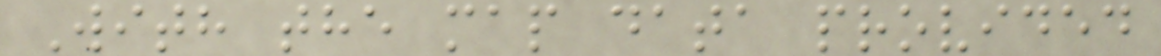With the map data provided
